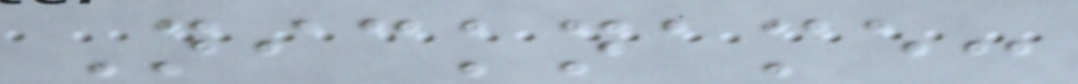Nickname:
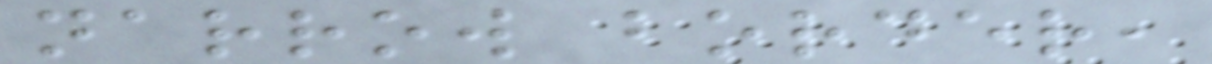narrow border,
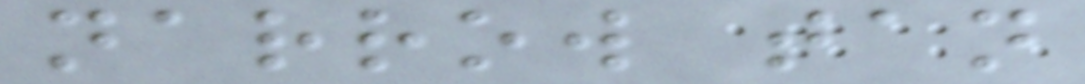narrow tan
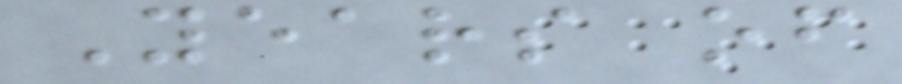Years of
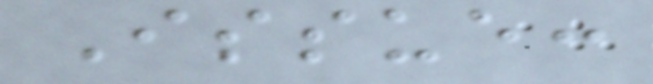Issue:
